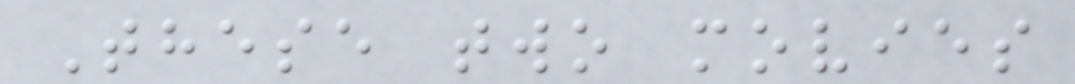These two movies
